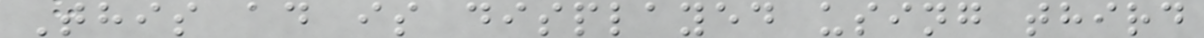This ad is displayed using third
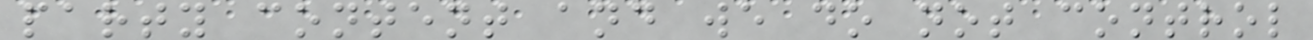party content and we do not control
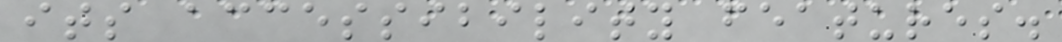its accessibility features.
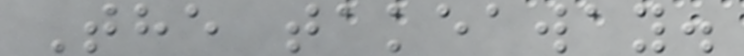The takeaway.
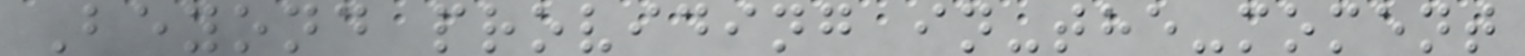Beyond providing in-the-moment
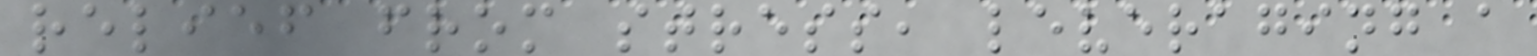relief from stress, leveraging a
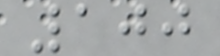100
